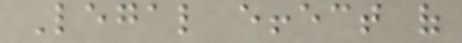Legal effect of
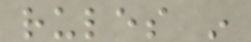rules in
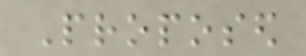Proposed
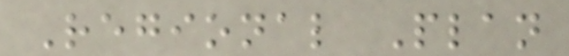Regional Plan
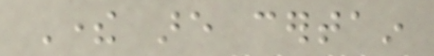There are certain
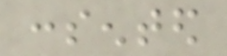consented
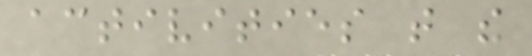activities that the
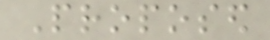Proposed
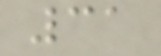31
